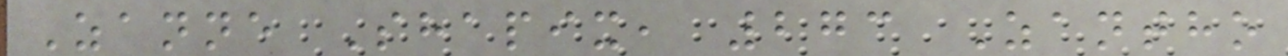Zanne Shapix, 273 Zantho
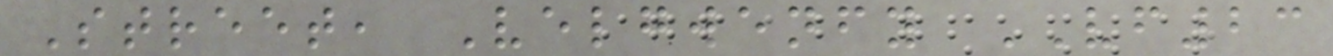Street, Velgwenfy VF23
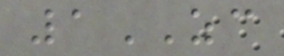1ZC
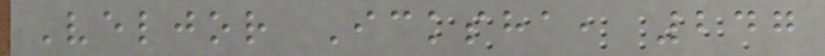Veljor Icksha, 247
